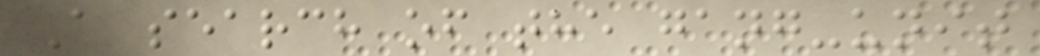A search of the gang-unit
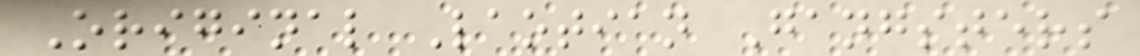Original Laotian Gangsters
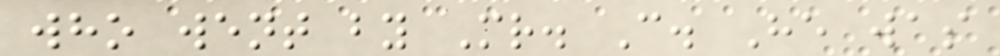who went by Mr. C. He was
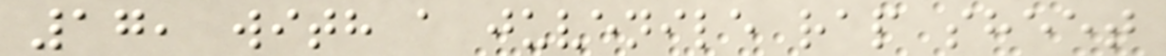17, with a juvenile rap sheet
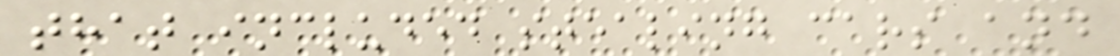that included stealing cars and
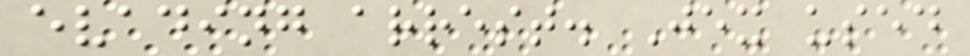evading arrest. Jex used
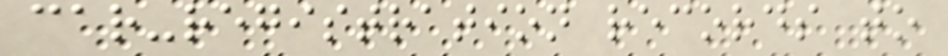car-registration records to
